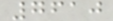7610
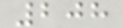208
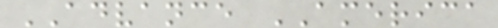ADVANCE AMERICA
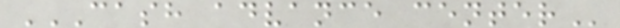CASH ADVANCE CENTER
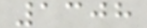1308
